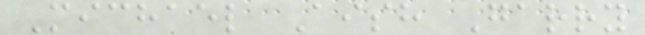Michael Aish Garry
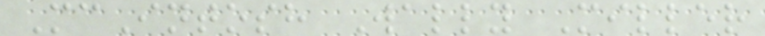McIntosh Wally Miller
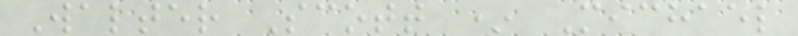Walter Scott * Michael
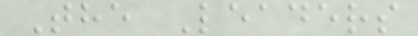The Leaders
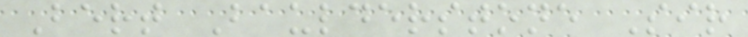Bert Baulderstone Sir
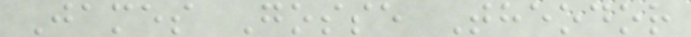James Gosse Theodor
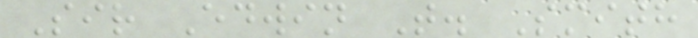Sir Edwin T. Smith
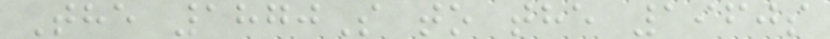The 1870S to the 1960s
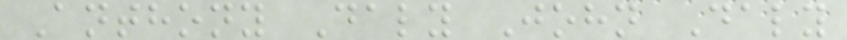Anthony Daly John Daly
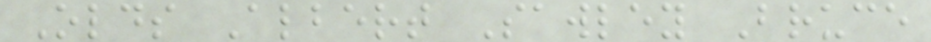Olds Albert Sawley Bruce
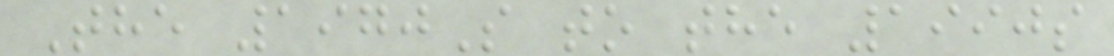The 1970S to the 1990s
